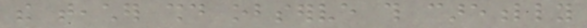the teacher should observe this carefully
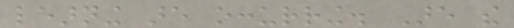learning are occurring. Are the
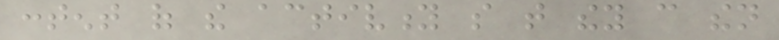content of the activity so that they can then
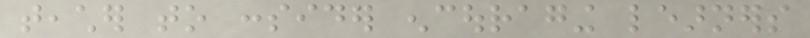teacher to consider encouraging learners
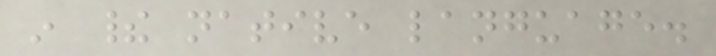in their native language.
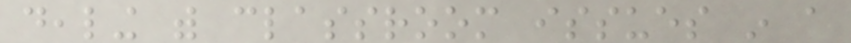dealing with classroom issues in a
